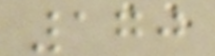170
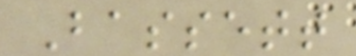Bassett
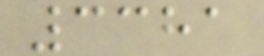3381
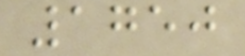1750
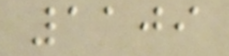1109
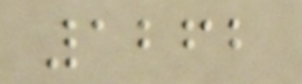1262
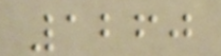1260
